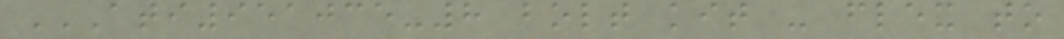ATI951035-8 BOLT KIT - FLEX TO
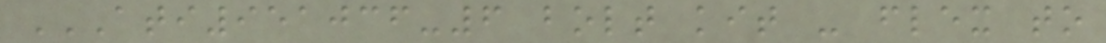ATI951036-6 BOLT KIT - FLEX TO
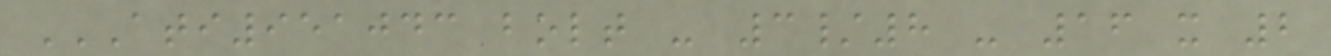ATI951043 BOLT - 3/8 - 16 X 2
